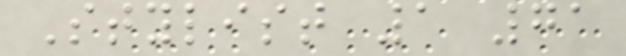Stylist 1 71
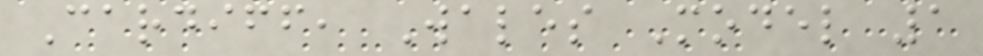Cardiff, Wales Model 1
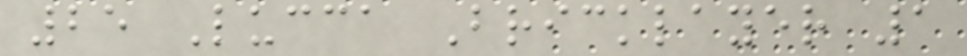25 Lucca Bricklayer 1
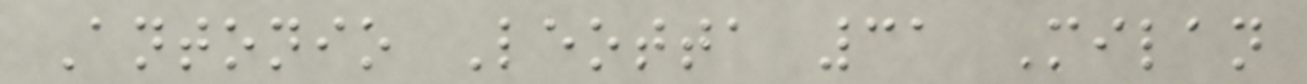Antonio Leotta 31 Milan
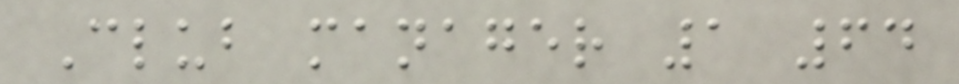Club manager 1 64
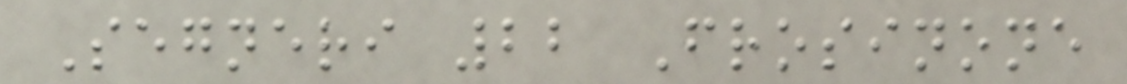Segneri 22 Frosinone
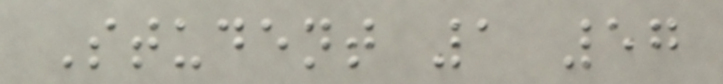Student 1 57
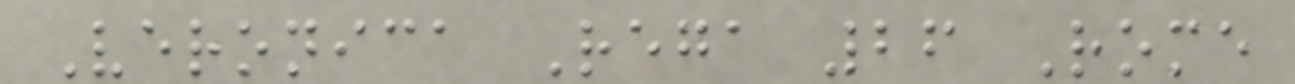Veronica Rega 26 Rome
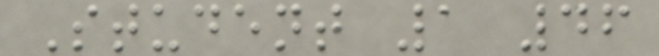Student 1 46
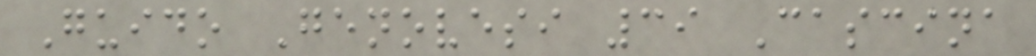Guido Genovesi 39 Cascina
